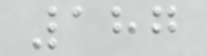187
